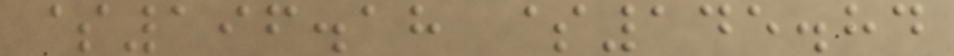$196.18 $145.84
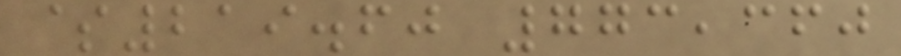$219.60 773,360
